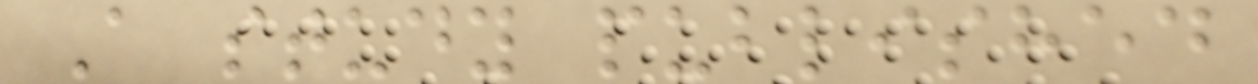A study published
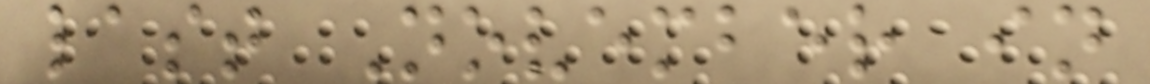last November in
